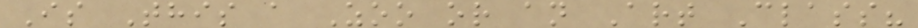Is This a Zoo or an Art Class?
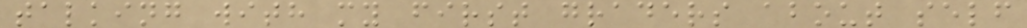talking with my first graders about self
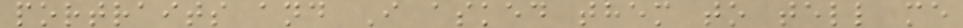portraits and I asked them to tell me
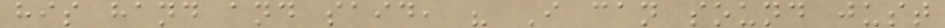his hand and said, " I can sound just
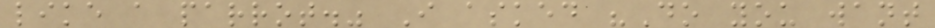like a parrot." I asked "Do you want
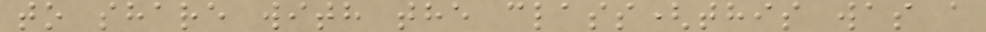to share with the class(this was a
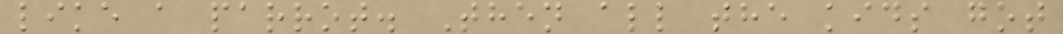like a parrot. Then all the kids got
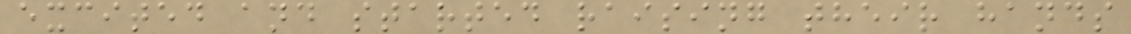excited and started raising their hands
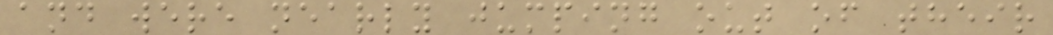and were nearly jumping out of their
